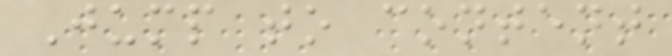Jump to content
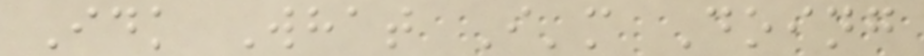Idk What I'm Doing
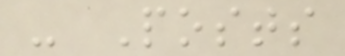- Posts
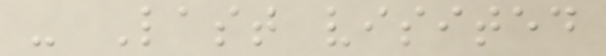- Last visited
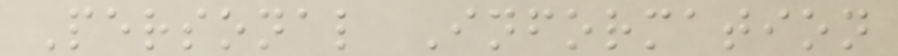Personal Information
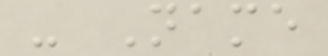- Name
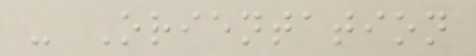- Orientation
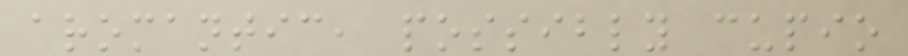aromantic, possibly cupio
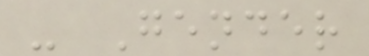- Gender
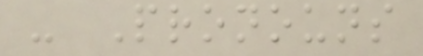- Pronouns
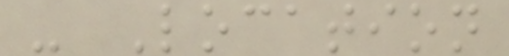- Location
